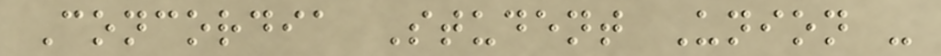Concordia Student Union -
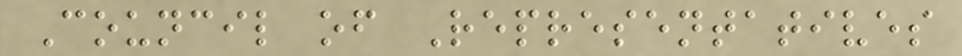Council of Representatives
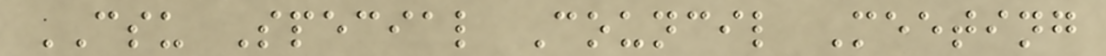CSU Special Council Meeting
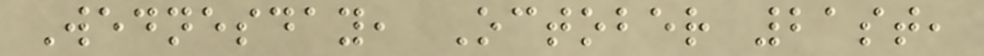Wednesday, October 21st,
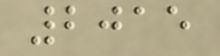2015
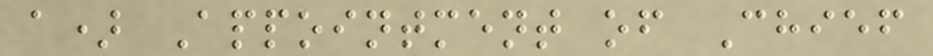a) Appointment of Chief
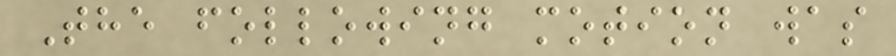The following motion was
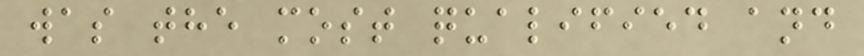was the most qualified and
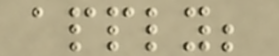apply;
